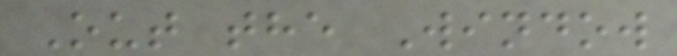Out the Window
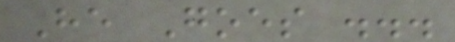He Goes ...
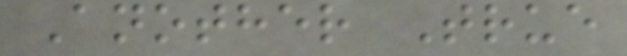Another True
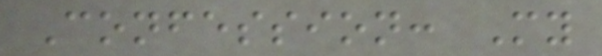Confession: My
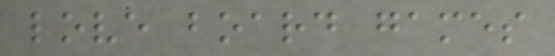love board games
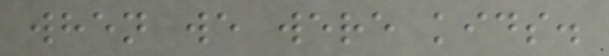when we were kids.
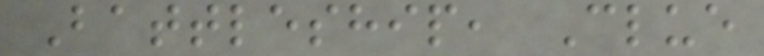Battleship, Clue
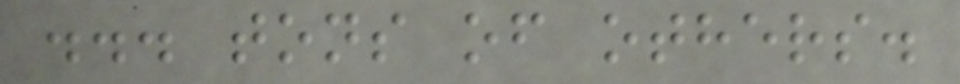... tons of others.
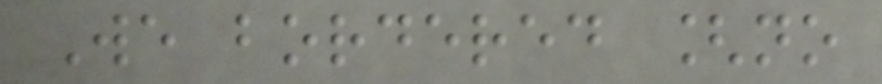We bordered [no
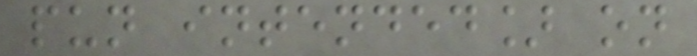pun intended] on
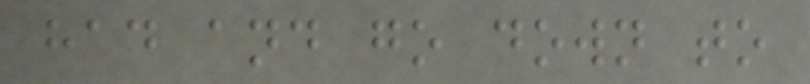had and go down to
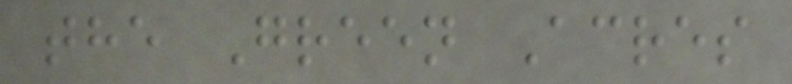the Green Acres
